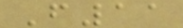F11
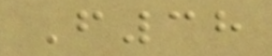F38
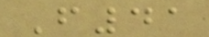F41
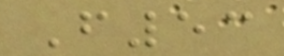F53
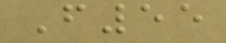F55
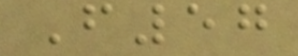F57
